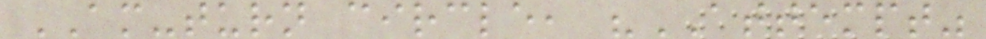AM-turn circle, "ATTEMPT"
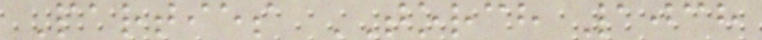Parties TORCH 1038
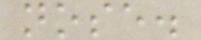nose.
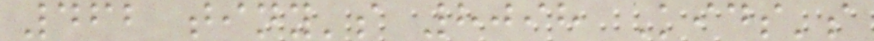462 tiny's 8098 Kids's
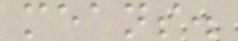means.
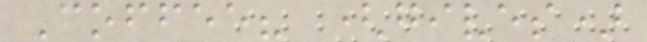Coffee? (gives)
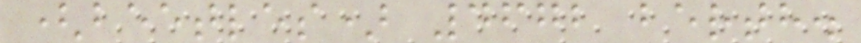(beetles) 4672 berth.
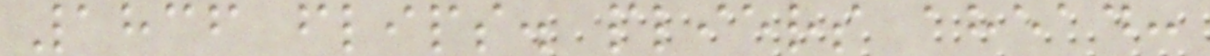1836 flips. pliers ahead:
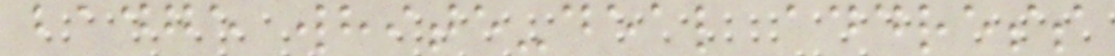badge white-deal address
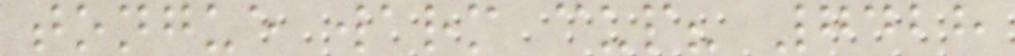tongue warm cup? 7428
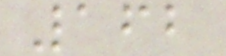162
